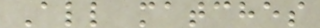All matches
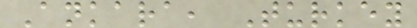Ankara, Turkey
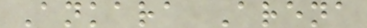Ankara Arena
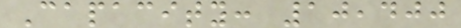Capacity: 10,400
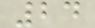24
